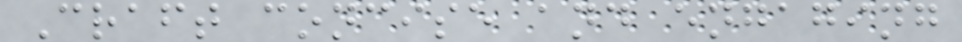Craft concise and engaging
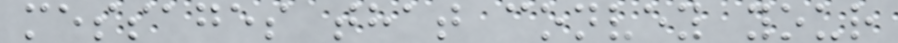messages that convey your
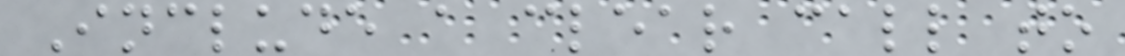Include a clear call to
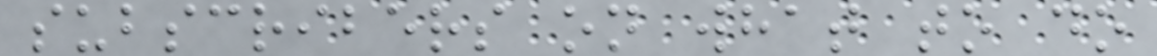subscribers on what to do
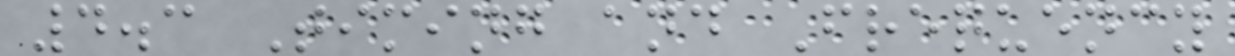4.3 Timing and Frequency
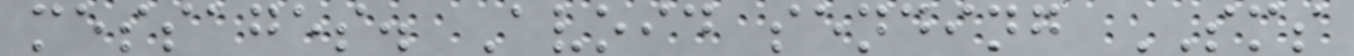messages. Avoid sending SMS
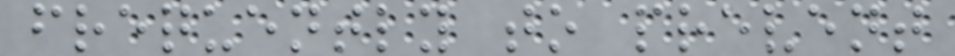frequently to prevent
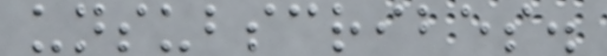unsubscribes.
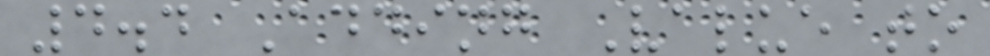4.4 Adding Value to
